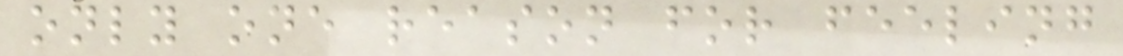only one reason for feeling
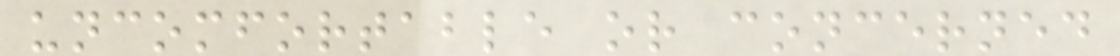uncomfortable or concerned
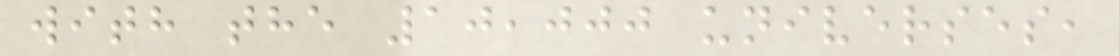with the 10,000 universes,
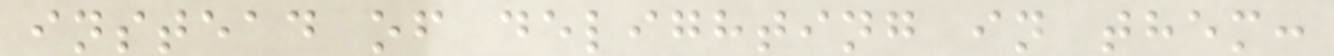instead of delighting in them:
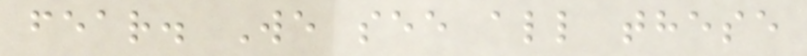fear. We see all these
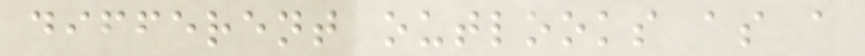different outlooks as a
